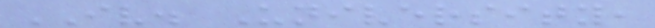IV. University,
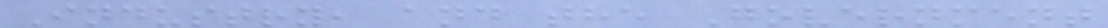Industry, and the Government
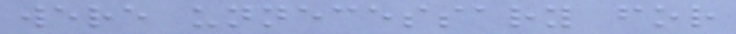were unnecessary for
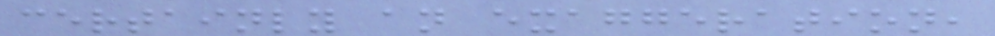certainly an exaggeration,
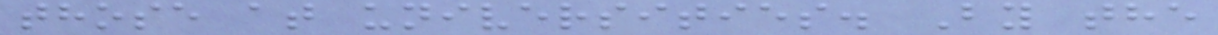those at universities. By the
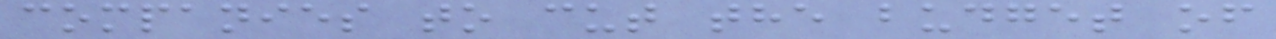companies to cut the budget of
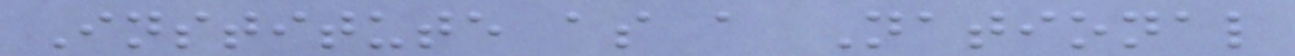Institute as a National
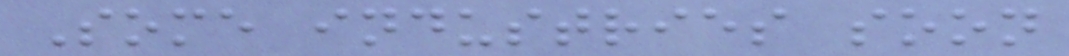Some industries soon
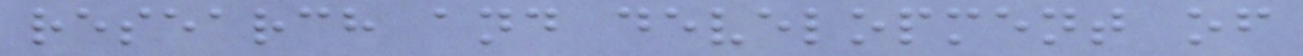research and development of
